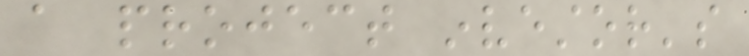a project investor's
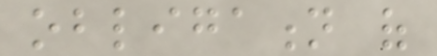obligation of
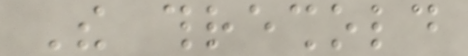The threshold
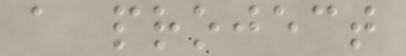a project
